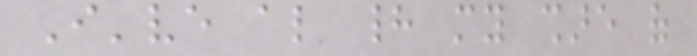I've also had my share of
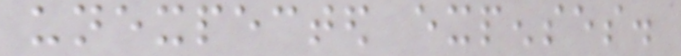unexpected expenses.
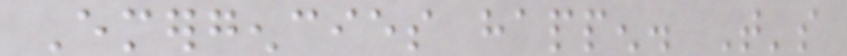Emergencies happen. That's
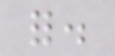for.
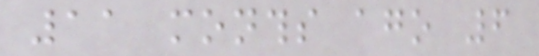11 months ago 6
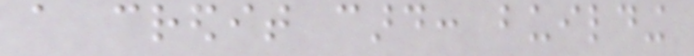a credit card: building
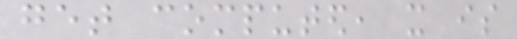get computed, it is
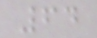64
